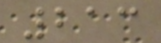213
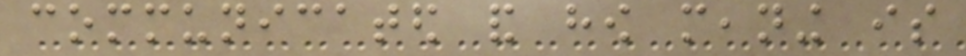communicated and how meaning is
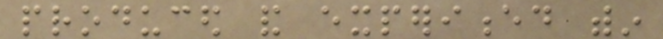produced and experienced within
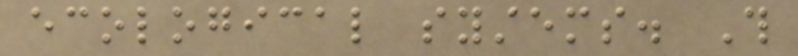ecological systems. This
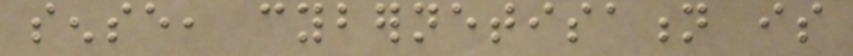sense, cybernetisation is
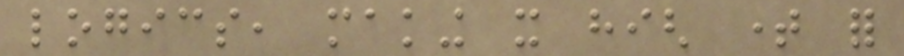logics, making it high time for
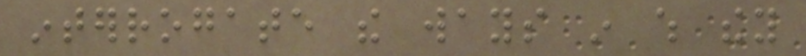interrogate the ways in which they
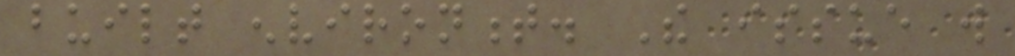built environment. The issue will
